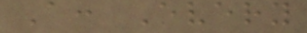A: Every
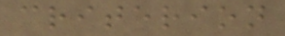criterion
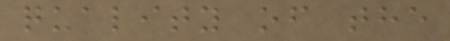quality of the
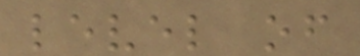level of
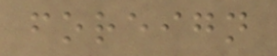foreign
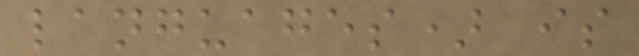languages) is
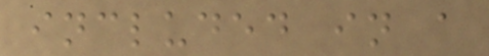included in a
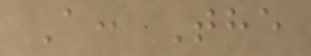A: The
